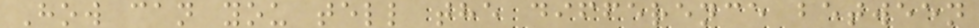How can you tell the difference between
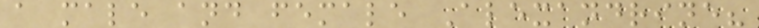a male and female Alexandrine?
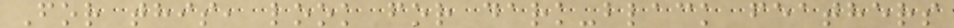For this, look for dark-black feathers
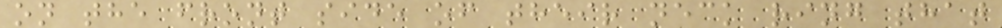on the front side of their neck ring that
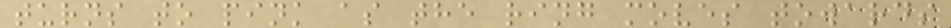turns to pink as the ring moves towards
